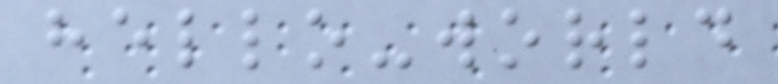hello-world
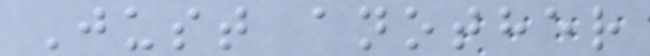Just another
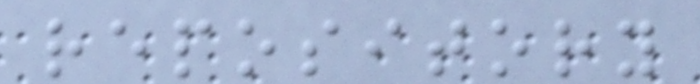repository
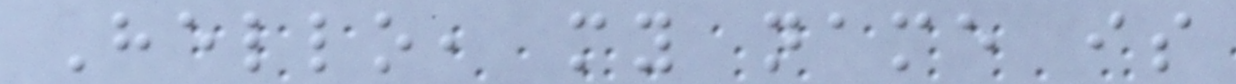Hello, my name is
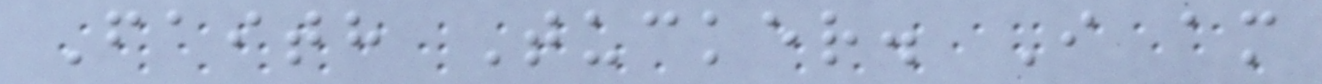Faith Tucker. I am
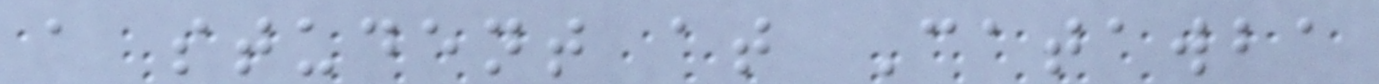a student at Catawba
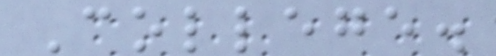College.
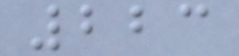223
